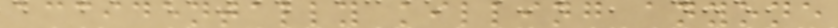accidentally killing anyone
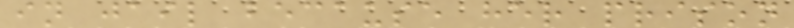in jail because her prison
